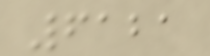6121
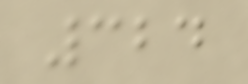324
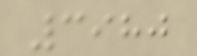3980
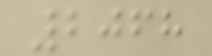2068
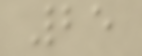25
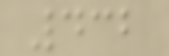432
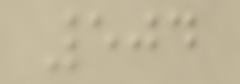504
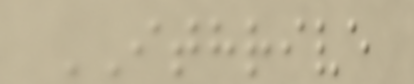ITHRIVE
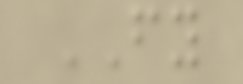FY
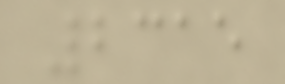2315
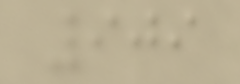909
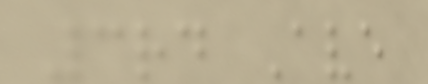3rd Ave
